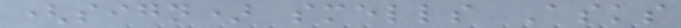(sign) smells Asks
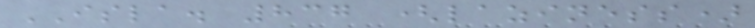ISLA. 837 (laziness)
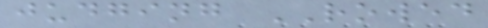judging ROWED
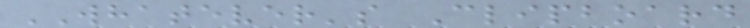WHATEVER's Clipboard
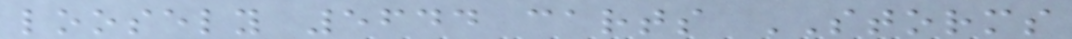loosely 5644 carts STORMS
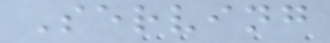Serving
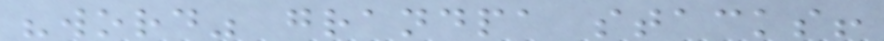"word" grandpa stacks!
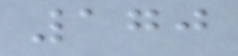170
